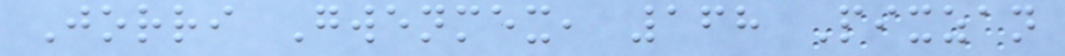Jorri Gwenmex, 168 Pixzan
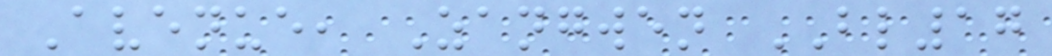Avenue, Zangwen BL17
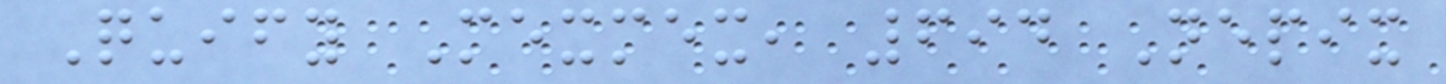Quify Mexmex, 694 Nepix
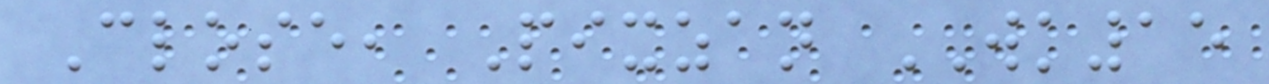Close, Pixzan WK15
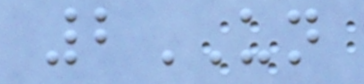2UN
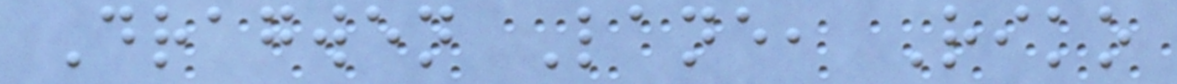Dragwen Lane, Riko
